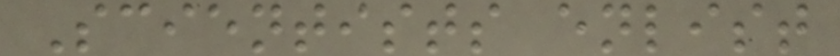Scientists enlist
